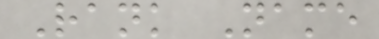Rank Name
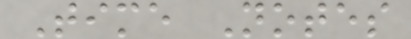Time Notes
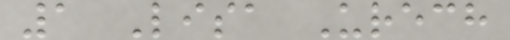1 Lisa Urech
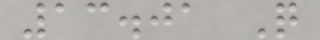13.01 Q
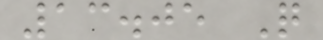13.05 Q
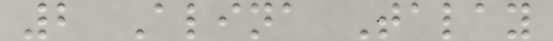2 Alina Talay
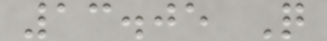13.05 Q
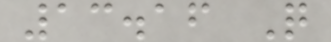13.16 Q
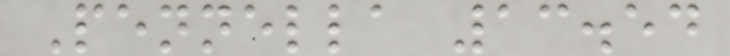Pennella 13.54
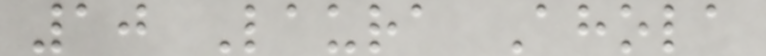10 Laura Ahola
